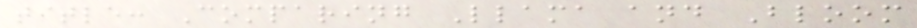title: Comparing Llama and Bloom
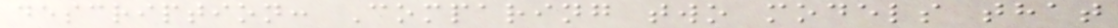description: Comparing two models that
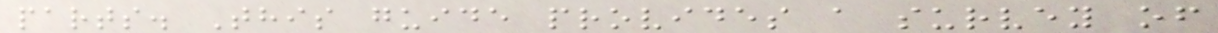parts. This guide provides a survey of
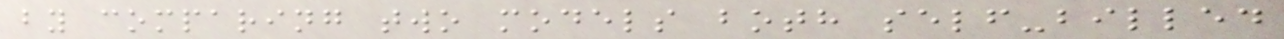by comparing two models both self-billed
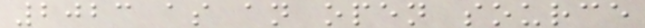2023 as an open source
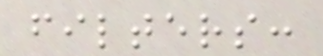filters:
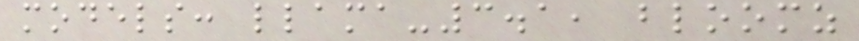models: llama-3.1, bloomz
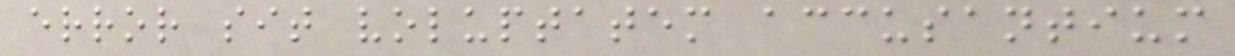error sit voluptatem accusantium
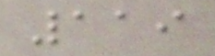119
